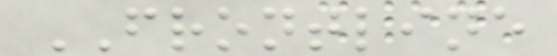FRONTLINE
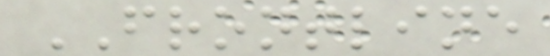FRONTLINE
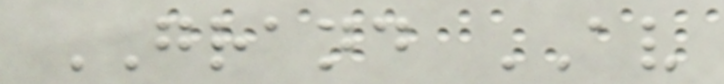GRAND AV
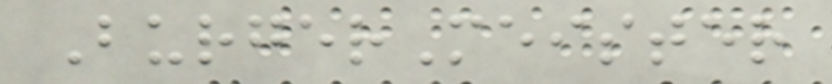BurgerMeister
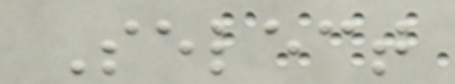Select
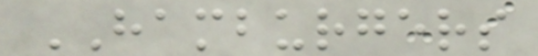HAMBURGERS
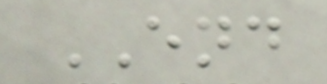END
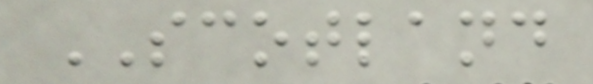SCOTLAND
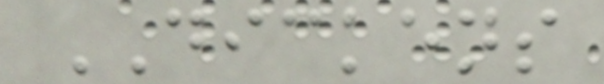DICKENS
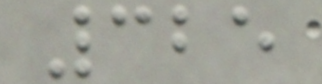325
